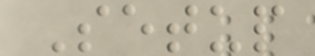Setup
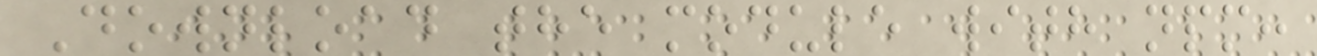Download the module with npm:
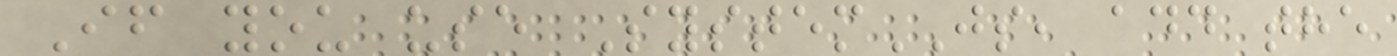If you use SystemJS, add the
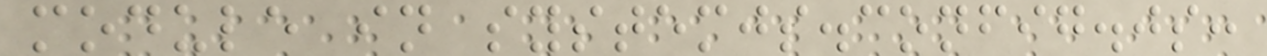module in systemjs.config.js:
